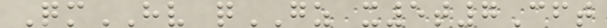QmHV qGZ x5t7Cft
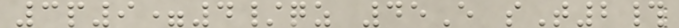3p9=4/qz 45E sT2#
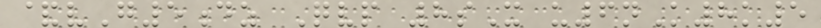&vG5dz Qvp 8sX u6nK8k5
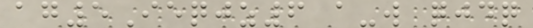ag5Ieqjz6 a-w qjdq
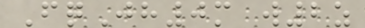FqJh0m w2z
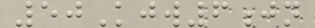50Kjw6jn
